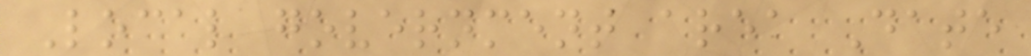Local government area Date
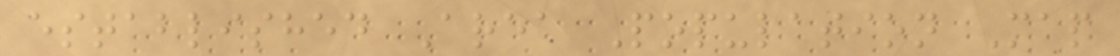established Area Population Map
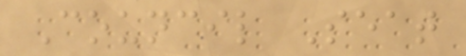Council Seat
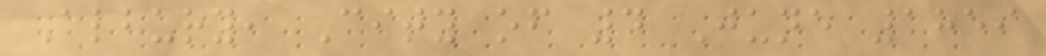Albury, City of 4 June 1859
